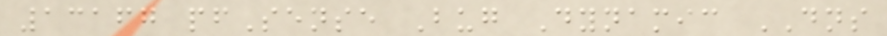13167 pfSense Bug Dynamic DNS
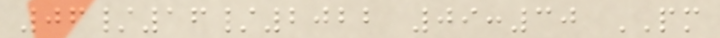06/16/2022 09:30 PM
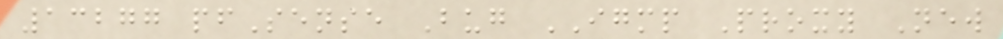13277 pfSense Bug IGMP Proxy New
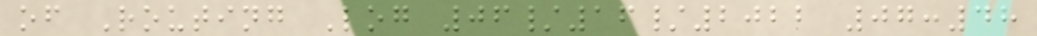of Routing Log 06/16/2022 07:48
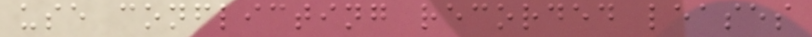use conflicting recorded leases
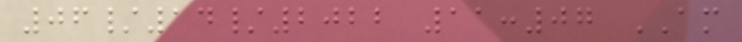06/14/2022 11:07 AM
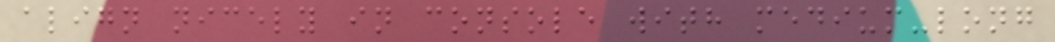align nicely in console with medium-long
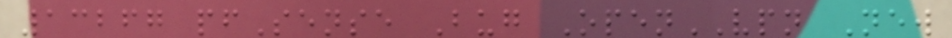13267 pfSense Bug OpenVPN New
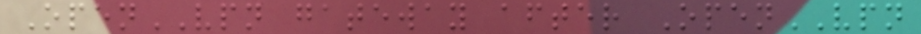OpenVPN gateway after OpenVPN
